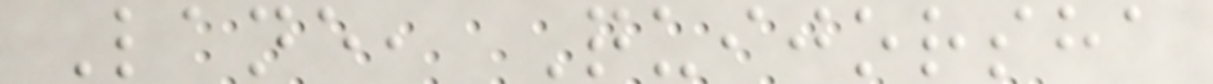Lane, Quijorsha
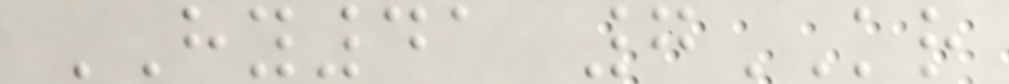HY41 7KR
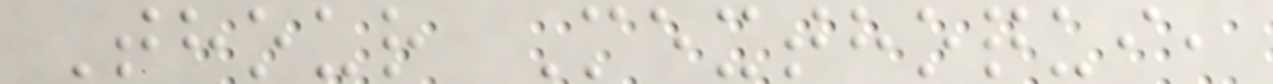Thour Mexthoqui,
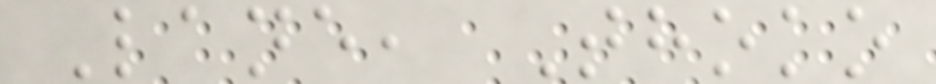Lane, Thoko
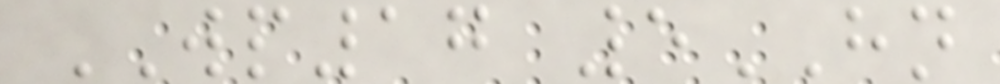WP17 5HN
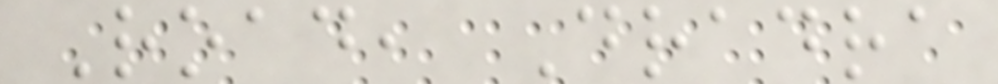Road, Dradra
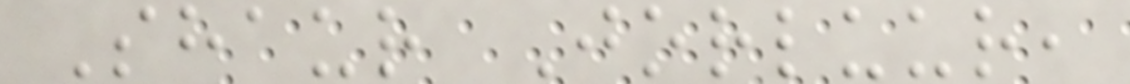Shaur Jorluur,
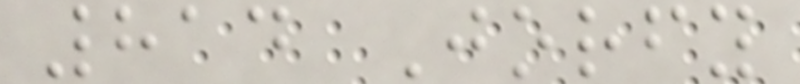814 Jorfy
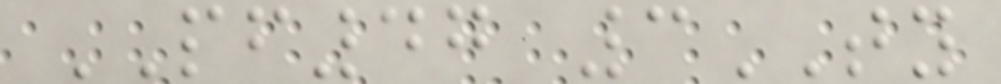PF47 3TY
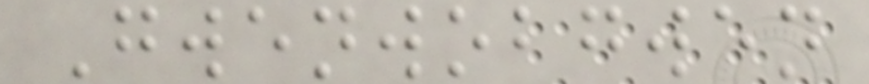Gwenwobgwen
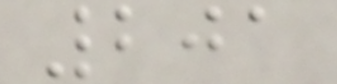201
